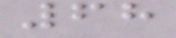68
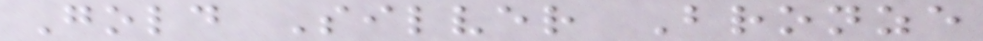Gold Silver Bronze
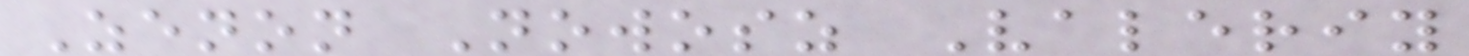Zenon Nowosz Valeriy
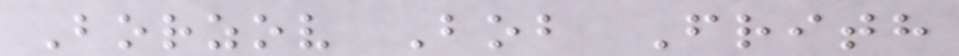Borzov Bob Frith
